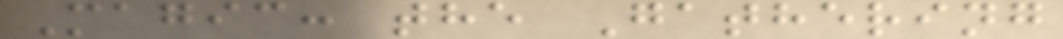Magic: the Gathering
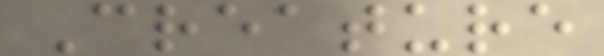Creature
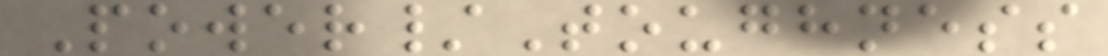Power/Toughness
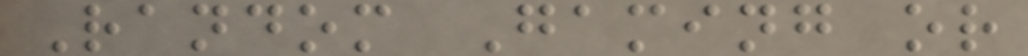Random Gaming or
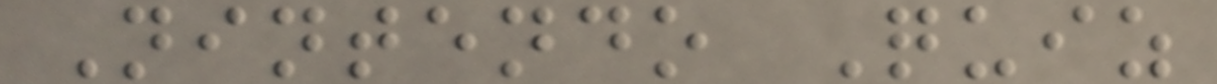Nintendo Quiz
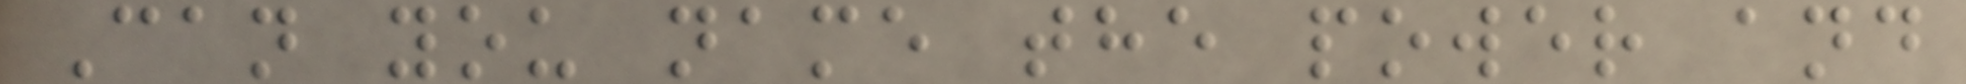Can you name the power and
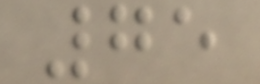75
